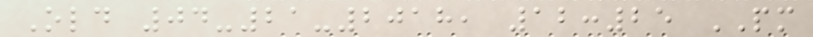Old 04-21-2018, 12:25 PM
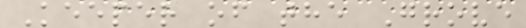Keeper of the Grove
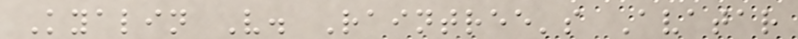Kyalin V. Raintree's Avatar
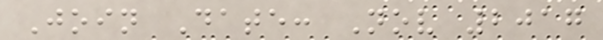Join Date: Nov 2017
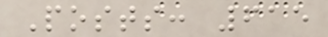Posts: 615
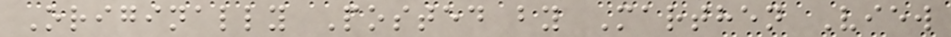Originally Posted by Marthen View
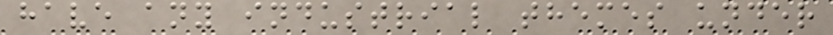have any industrial themes under
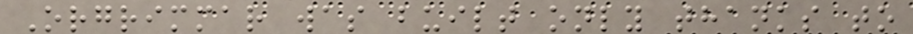Orgrimmar was built only thanks to
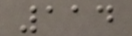114
